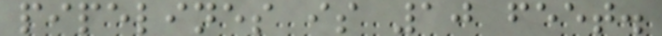pipelines is 10 feet.
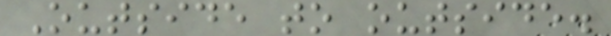Outside to outside.
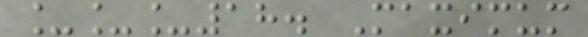___18. Maximum
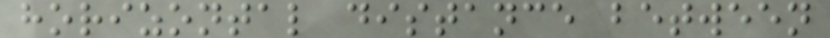horizontal distance between
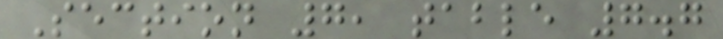Section 7, table 7.7
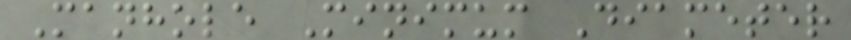Manhole Minimum Diameter
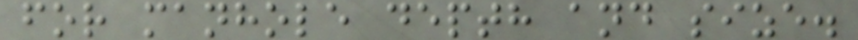for manhole depth and size.
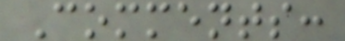Comments:
